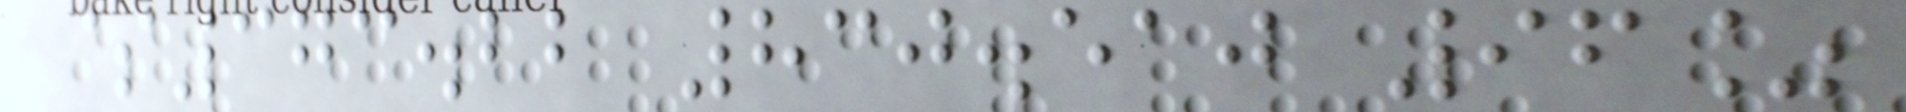$373.22 830.510 96%
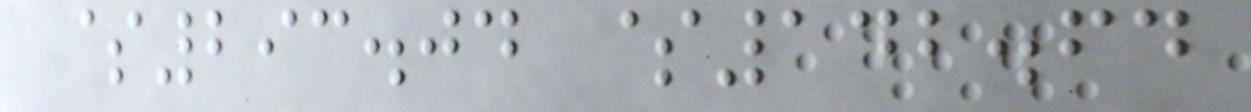$293.04 $142.64
